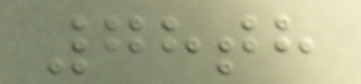78th
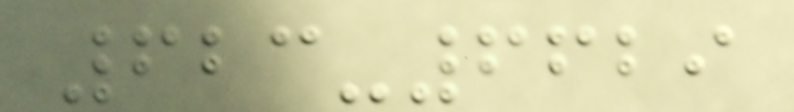623-6629
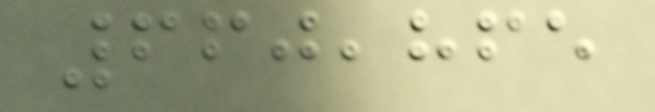660,865
